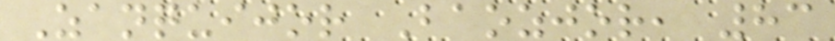Zanquijor Baozjor, 83
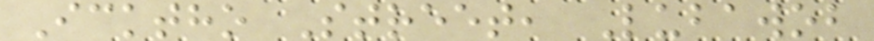Icktho Street, Lubawob
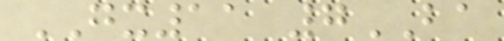GX11 7BA
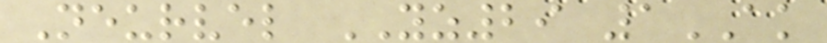Neurvel YZ29 1AK
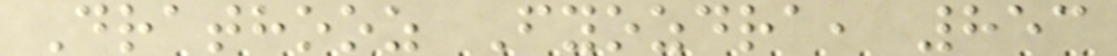Drathooz Fyozdra, 853
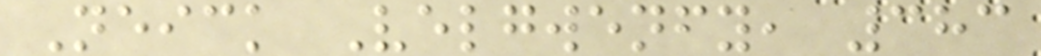Neick Velgwenfy, 383
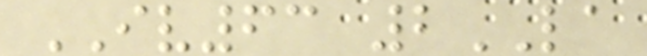IV63 2LA
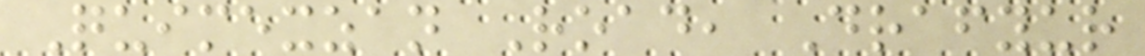Quimexzan Road, Drafyur
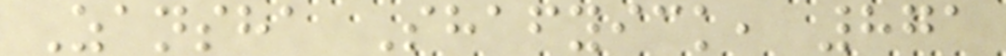Zansha Shafyick, 871
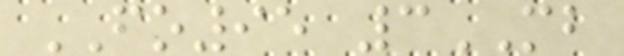FO95 3MB
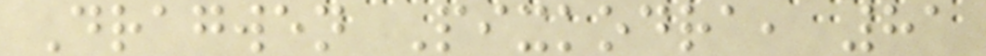Dragwen Pixkodra, 81
